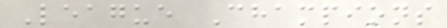League Champions
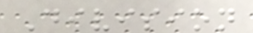Division
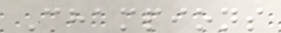Champions
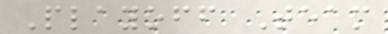Playoff Team
